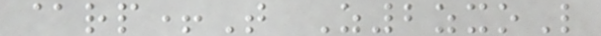@rp+T Z2zxoL
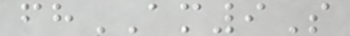fhAM9S
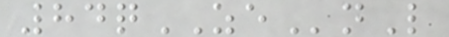84qZEnL
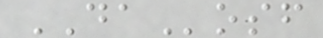DAosf
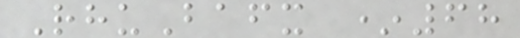RhuBafx *68
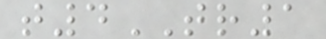t4TR1
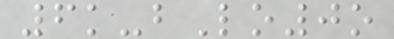6k-bLo0o
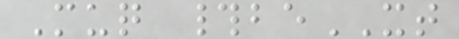Muq #beXT
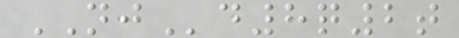NJd8q2t
